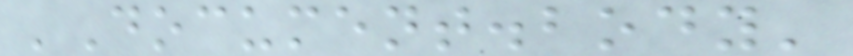'Document.body'
